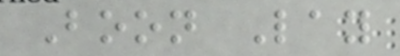Boon Lay
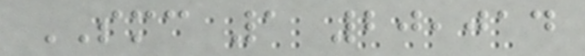SMC 1 20,014
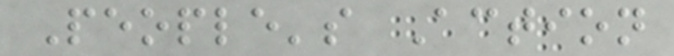People's Action
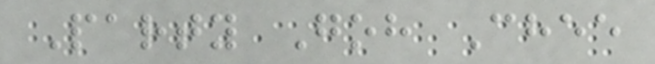Party Goh Chee
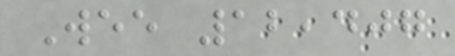Wee 12,407
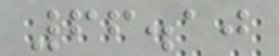66.10
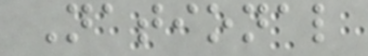National
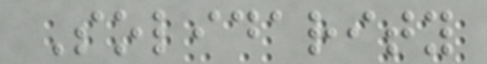Solidarity
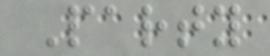Party
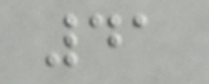41
